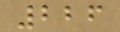226
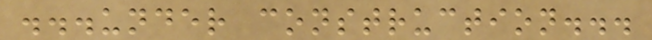...under construction...
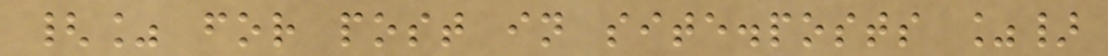{% for post in site.posts %}
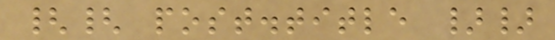{{ post.title }}
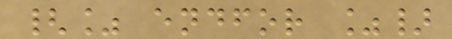{% endfor %}
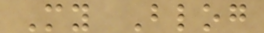My Blog
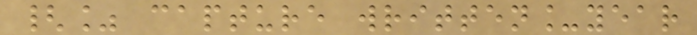{% capture written_year
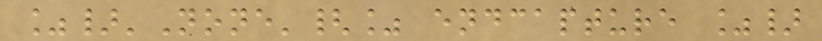%}'None'{% endcapture %}
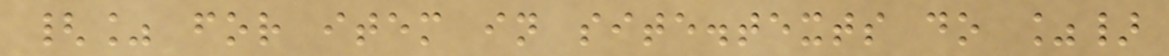{% for item in site.texts do %}
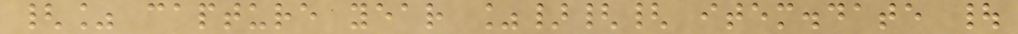{% capture year %}{{ item.date |
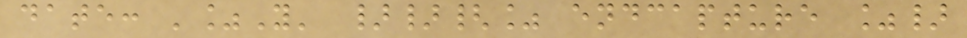date: '%Y' }}{% endcapture %}
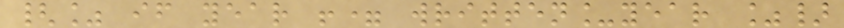{% if year != written_year %}
